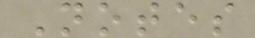Notes
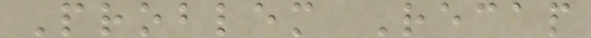Problem Recap
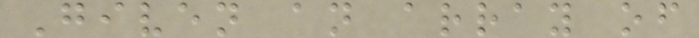Given an array of
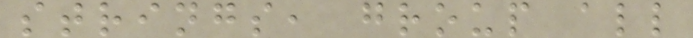strings, group all
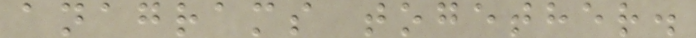anagrams together.
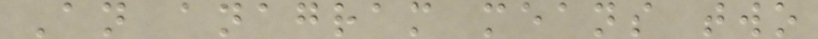An anagram means two
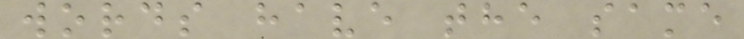words have the same
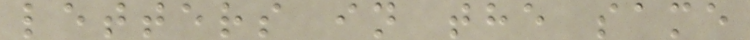letters in the same
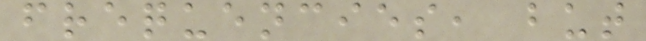frequencies, but
